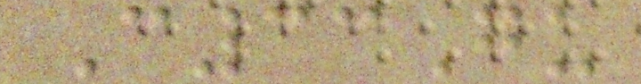C33Gu
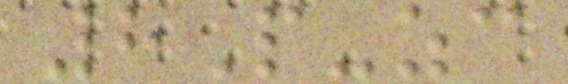8P-zc
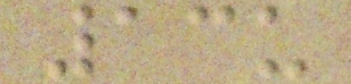13u
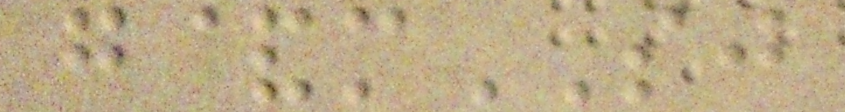g&mSJ
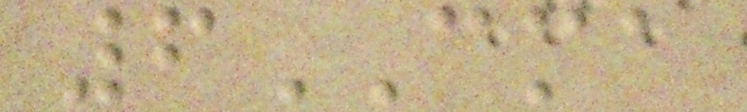6CMA
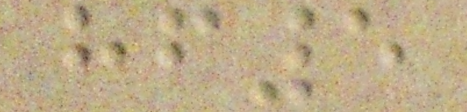hf5
